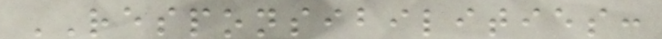RESPONSIBILITIES:
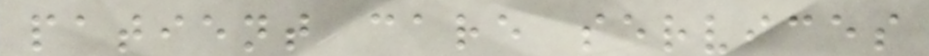patient care services
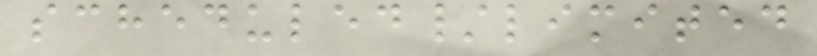scheduled/limited
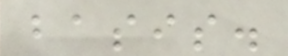basis.
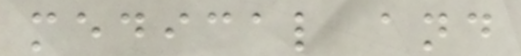medical and
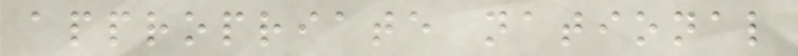appropriate national
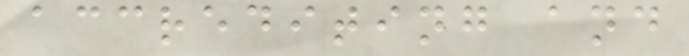accrediting and
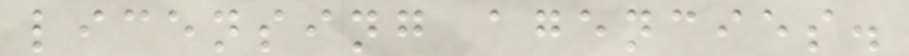licensing agencies.
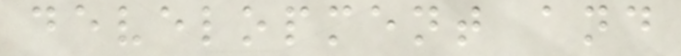development and
